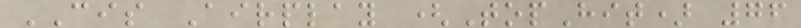CIS Airplay (TopHit) 76
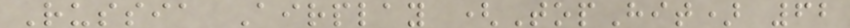Russia Airplay (TopHit) 62
